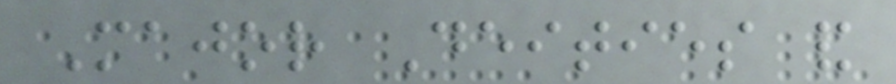Major Deities and
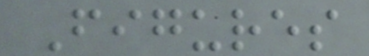Figures
